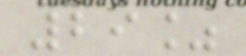29%
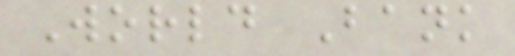World Bank
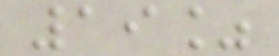19%
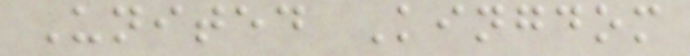United Kingdom
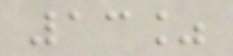13%
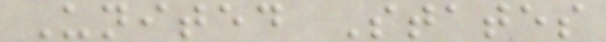United States
